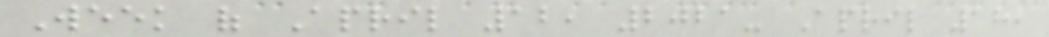Week of April 12, 2021- April 18,
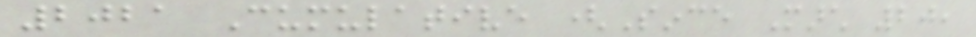2021 Cumulative (Since March 20,
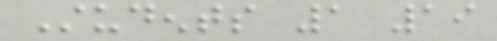Students 1 19
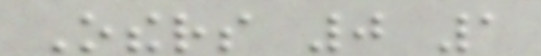Others 0 1
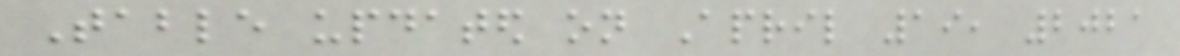Table updated on April 19, 2021
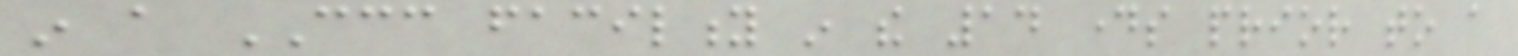in a CCC facility in the 14 days prior to a
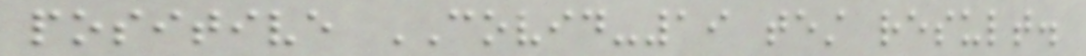positive COVID-19 test result.
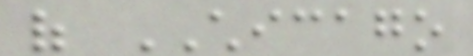of CHICAGO
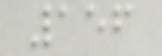156
